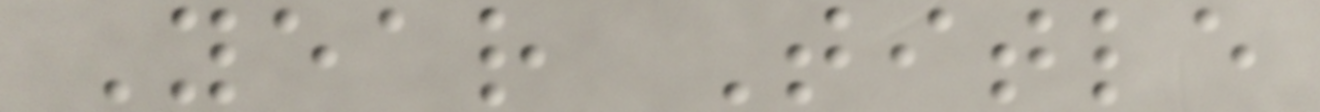Year Title
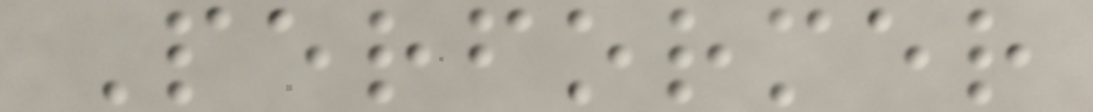Performer
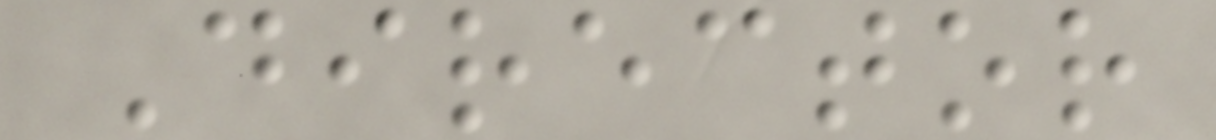Director
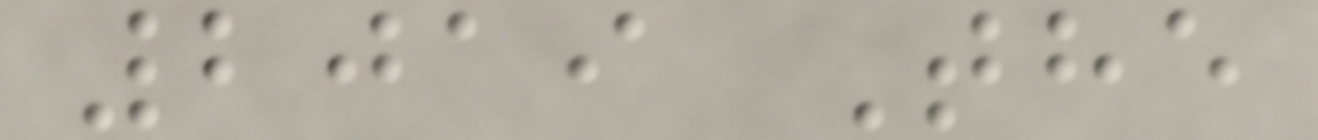2019 The
